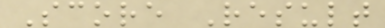Score Result
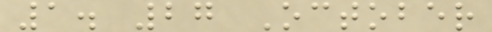1. 27 October
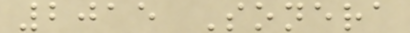2015 Sonera
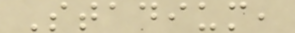Stadium,
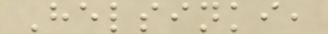Helsinki,
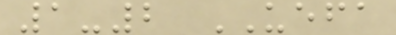1-2 UEFA
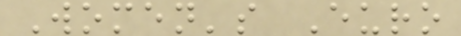Women's Euro
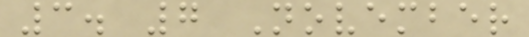3. 7 November
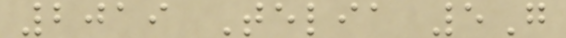2019 Telia 5G
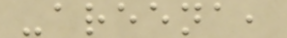-areena,
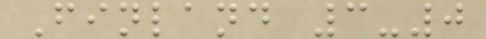Finland 3-0
